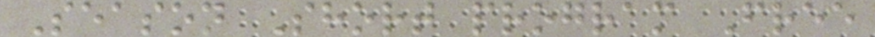Season Short program Free
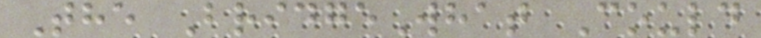The BridgeWhat Could
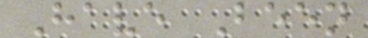Have Been
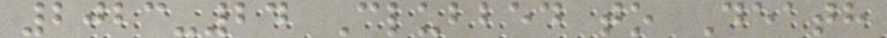2023-24 Clubbed to Death
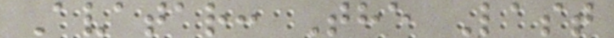Avatar: The Last
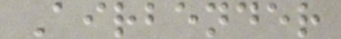Airbender
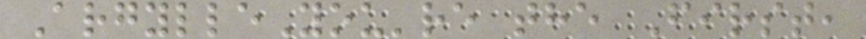ArgylleYou're the First,
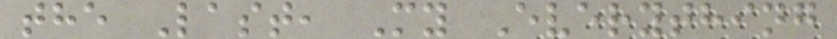the Last, My Everything
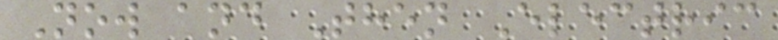Now and Then Electric
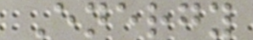Energy
